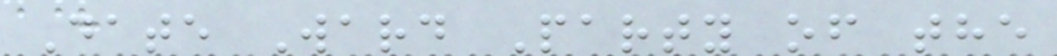Date Ward Party of the
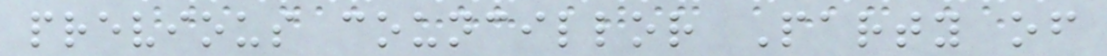previous councillor Party of
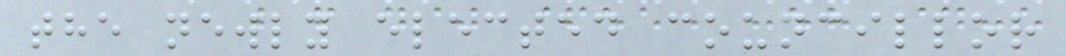the newly elected councillor
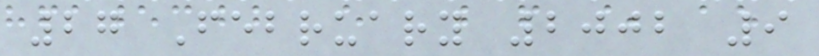27 February 2002 9
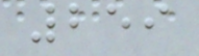259
